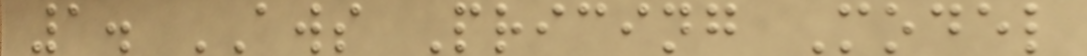1. AWS Pricing Model
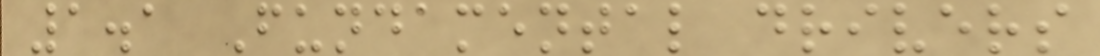1.1 Fundamental drivers
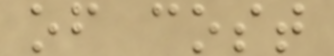of cost
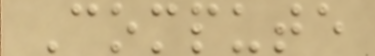Compute
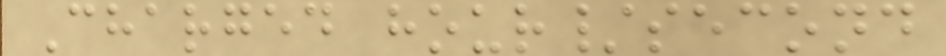Charged hour/second
